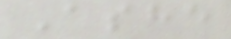Ashe
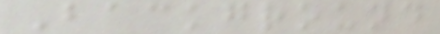Background
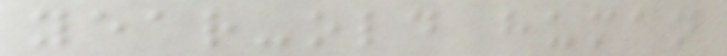year-old human
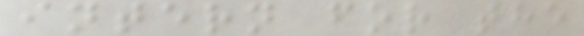intern for the
